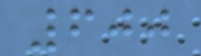600
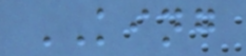KING
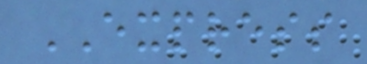EXPRESS
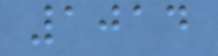1014
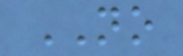NO
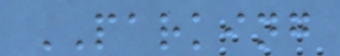PARKING
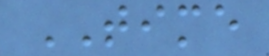TIME
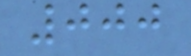000
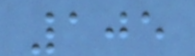105
